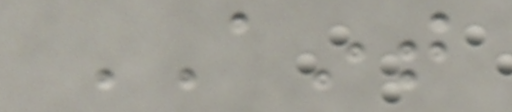AINT
